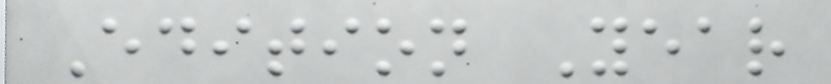Edition Year
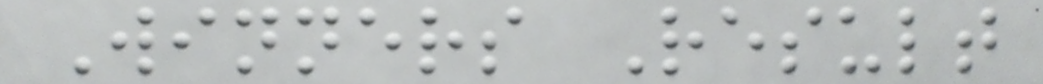Winners Result
